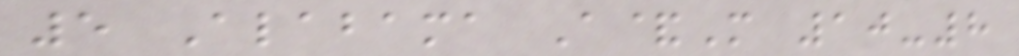5 Alabama A&M 10-8
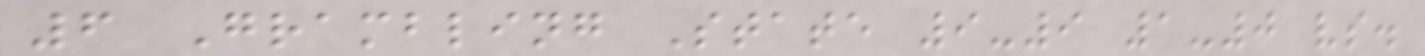6 Grambling State 9-9 1-0 vs.
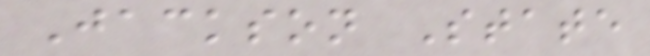Jackson State
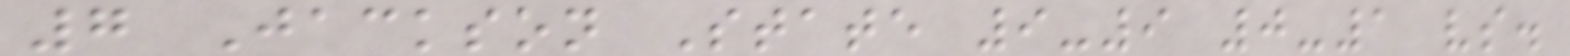7 Jackson State 9-9 0-1 vs.
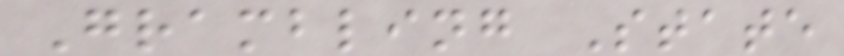Grambling State
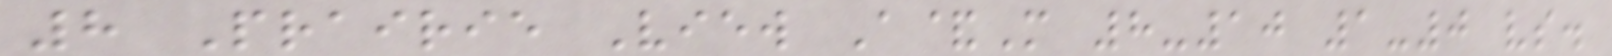8 Prairie View A&M 8-10 1-0 vs.
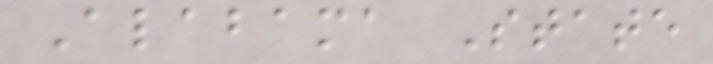Alabama State
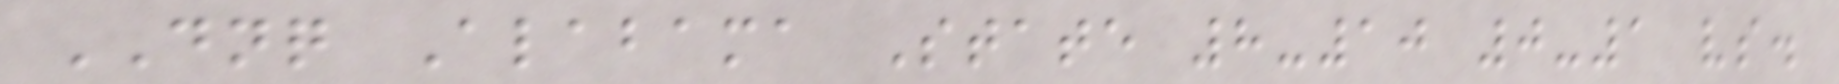DNQ Alabama State 8-10 0-1 vs.
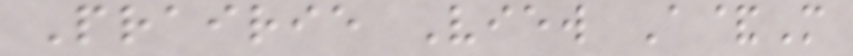Prairie View A&M
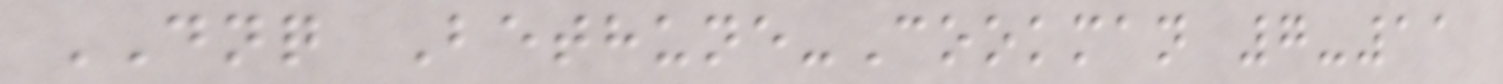DNQ Bethune-Cookman 7-11
